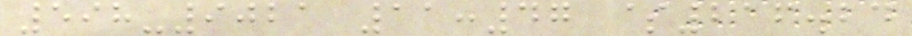598-9021 11:47 $216.24
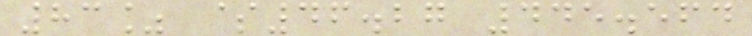83% $46.27 445.564
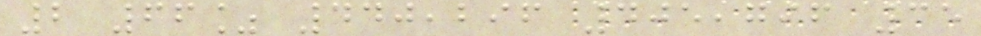2 66% 440,296 405,796 35
